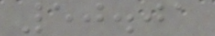50.01
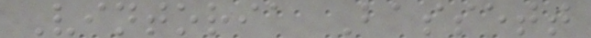Vintoria Bassett
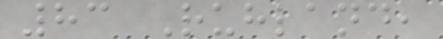83 Ruhland,
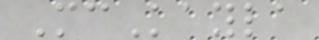McKayla
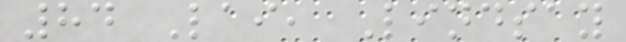84 Lai, Lindsay
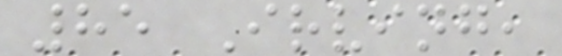85 Irving,
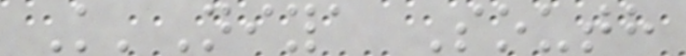K'Niya South
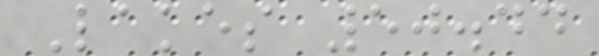Lakes 50.44
